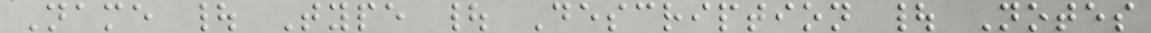Name | Type | Description | Notes
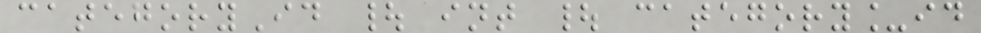categoryId | int | category_id
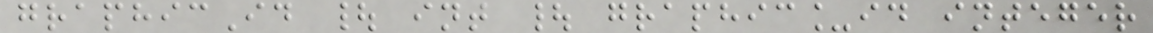graphicId | int | graphic_id integer
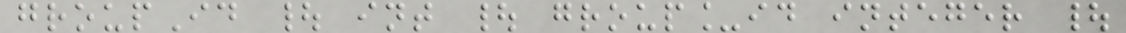groupId | int | group_id integer |
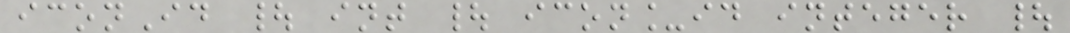iconId | int | icon_id integer |
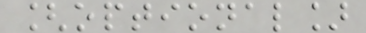[optional]
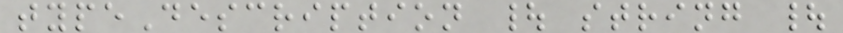typeDescription | string |
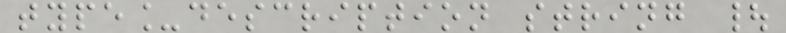type_description string |
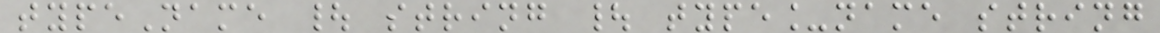typeName | string | type_name string
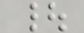|
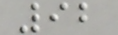92
